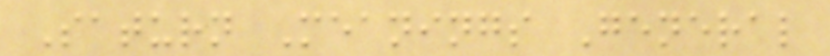Saturn Meanings General
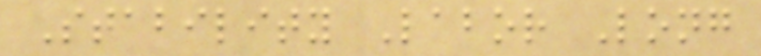Stability Labor Long
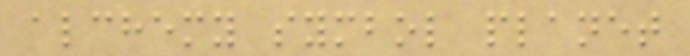alchemy symbol planet
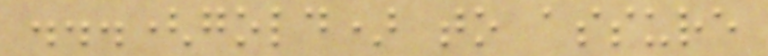...(gold) to assure
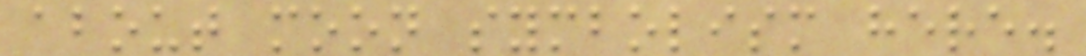about moon symbolism here.
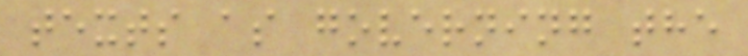texts as governing the
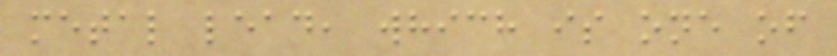metal lead, which is one of
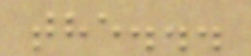the...
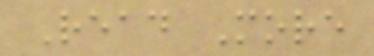Read More
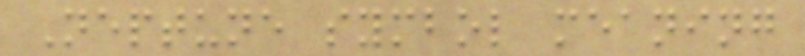Neptune symbol meaning
